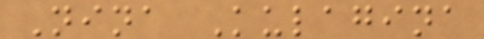Nina Kulagina
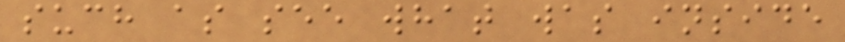such as see what was inside
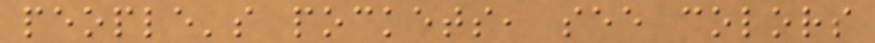people's pockets, see colors
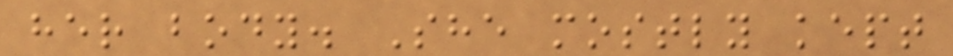her body. She mostly kept
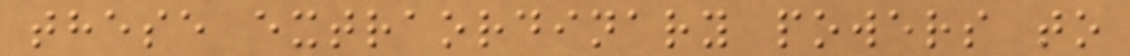these extraordinary powers to
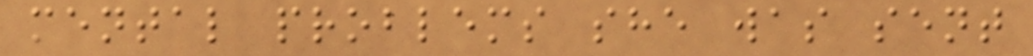mental problems she was sent
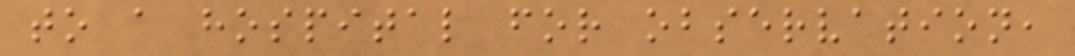to a hospital for observation,
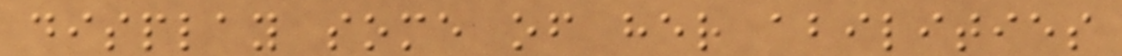display some of her abilities
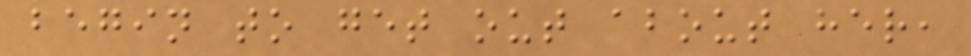begin to get out about her,
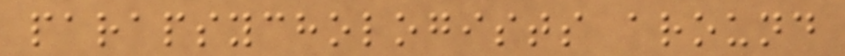parapsychologists around
